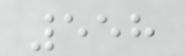558
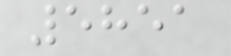5851
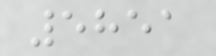5851
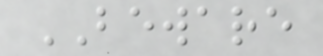BEWARE
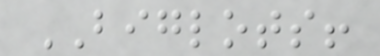BIGLOTS!
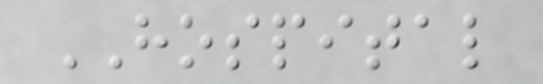HOSPITAL
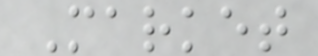Market
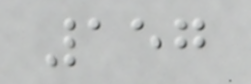157
